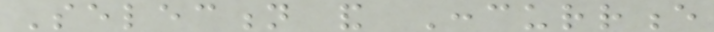Selection and Concurrence
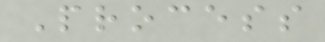Process
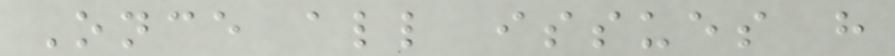Once all issues have
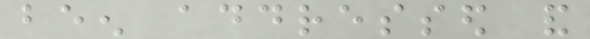been addressed and
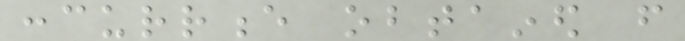concurrence obtained from
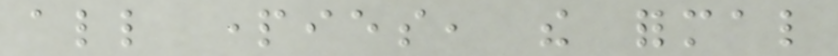all parties, the formal
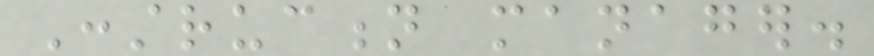Construction manager.
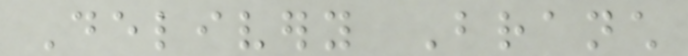Delivery Branch
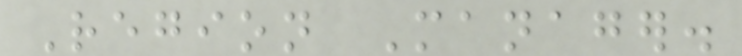Region Manager.
